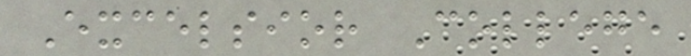Excelsior College
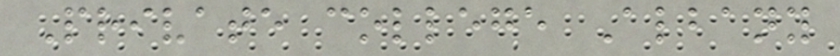Private college Albany
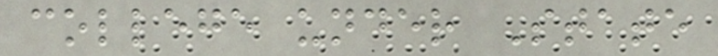college under State
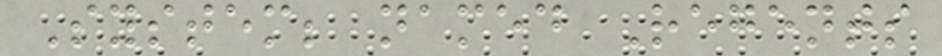System; named Regents
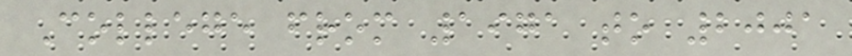College from 1971 to 2001
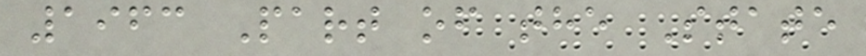1963 Part of the State
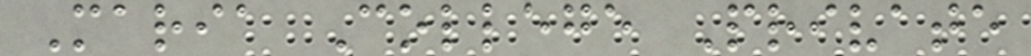Maria College Private
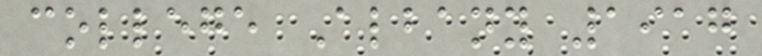college Albany 1917
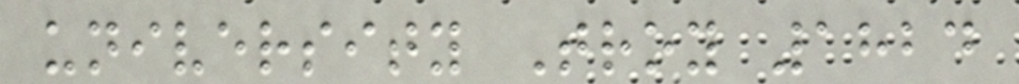university Troy 1824
